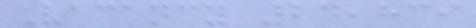Vacancy 24,839
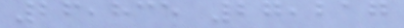26,835 27,217
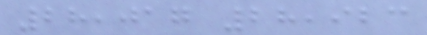28,017 28,923
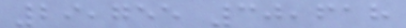29,755 30,618
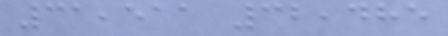31,511 32,485
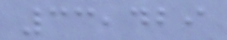33,429
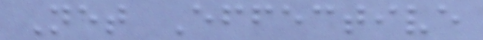Net Effective
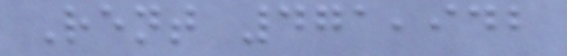Rent 471,942
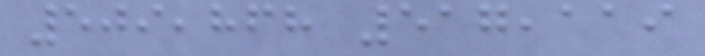509,868 517,119
